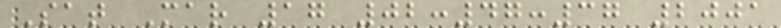Sat Mar 17 02:47:37 2001
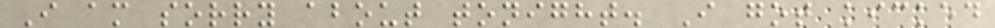I am sorry about tonight. I got kicked
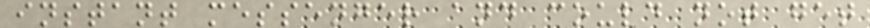instant messenger and could not get
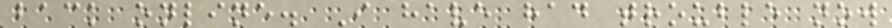back online. I have had trouble now
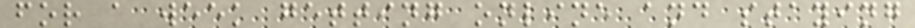for a week getting online and staying
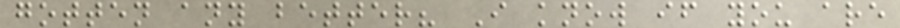gotten any better? I know if you are
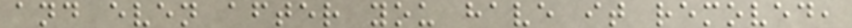and even after you have it removed,
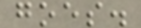goes.
